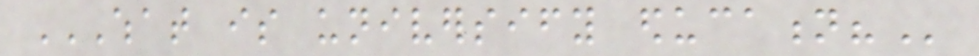WHAT IS UNIVERSIFY EDUCATION?
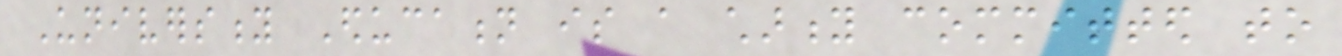University Education is a charity committed to
